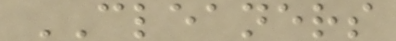CLEANERS
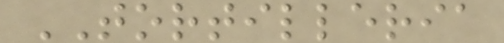TORTILLERIA
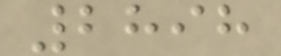2898
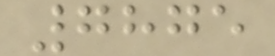7875
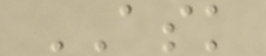ASK
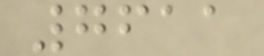7611
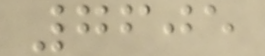7605
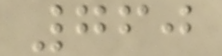760
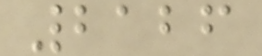2126
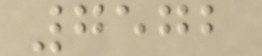7572
